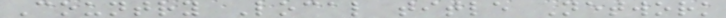Country Local title Network
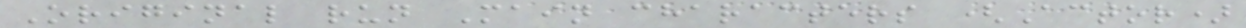Original run Main characters (Actor)
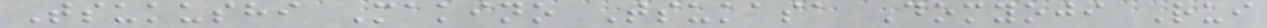Tsukushi Makino Tsukasa Domyoji Rui
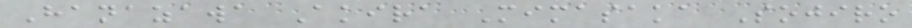Hanazawa Akira Mimasaka Sojiro
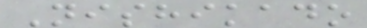Nishikado
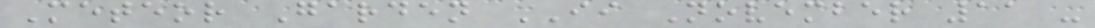Meteor Garden II November 11 -
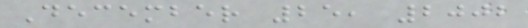December 25, 2002
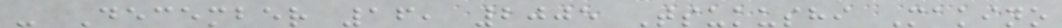- December 16, 2005 Tsukushi Makino
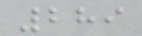289
